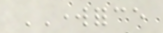WORKFORCE
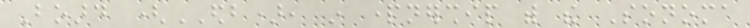Board (EDB), in partnership with the Sonoma
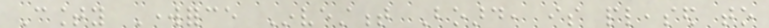County Workforce Investment Board, is pleased to
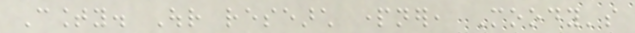County. Our research partner, Moody's
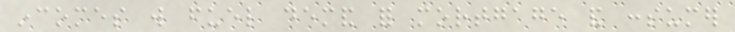incomes will fuel demand for mortgage and consumer
